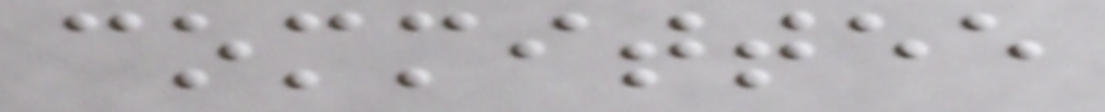committee
